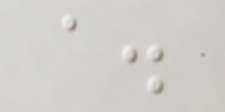a.
